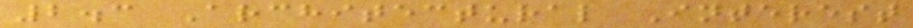2.3 Architectural Interest
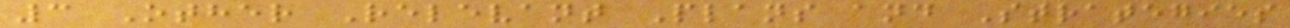3 Other Relevant Plans and Strategies
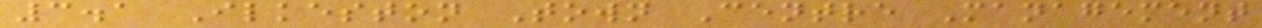3.1 Ilkeston Town Centre Management
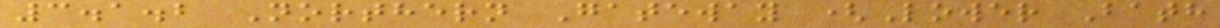3.1.2 Northern Gateway (Lower Bath
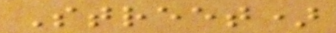Street)
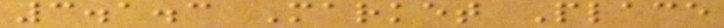3.1.3 Market Place
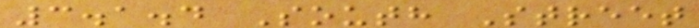3.1.4 South Street
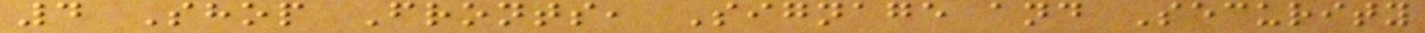4 Shop Fronts, Signage and Security
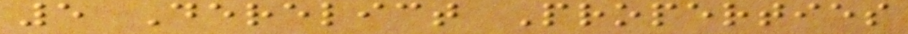5 Derelict Properties
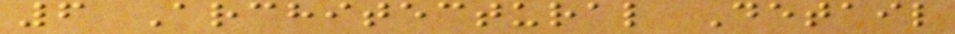6 Architectural Detail
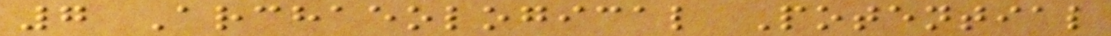7 Archaeological Potential
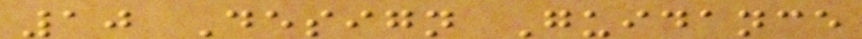10 Design Guidance
